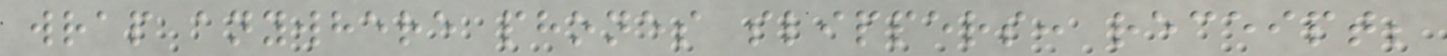wrap anywhere phones slippers: receipt;
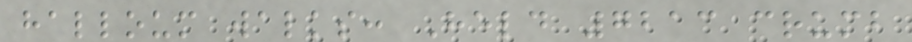halloum walks: Held 7213 crumb
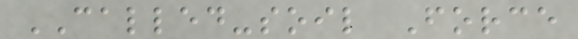CALLED-soil Force
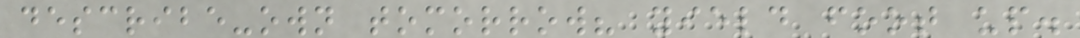describe-own tomorrow? yield foot up.
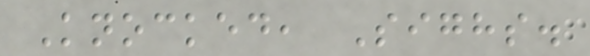Knocked, Sighs.
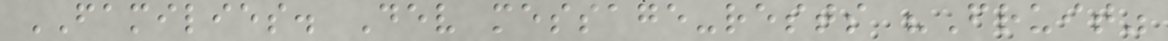FAMILIES. Dev message-rests "Fruit"
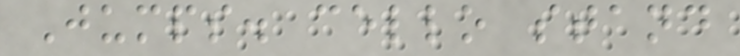Jumps. cello stand
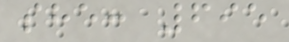she: 695
